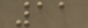11
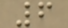6
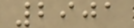2901
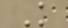K
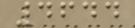4644
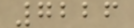7226
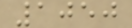1050
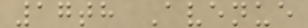17th Avenue
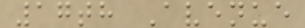17th Avenue
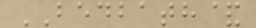BEDBATH&
